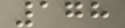178
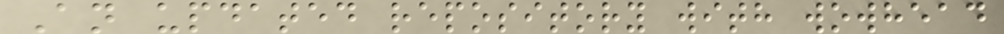An updated repository with wowhead
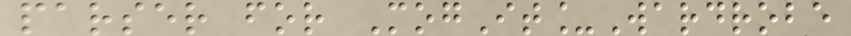parser for MogIt_Wardrobe
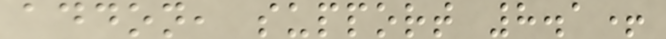addon, support 8.1+
